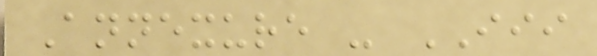Annexure - III
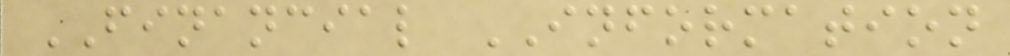FINANCIAL INFORMATION
